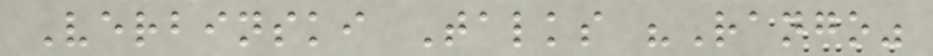Verbinski Talks "Rango"
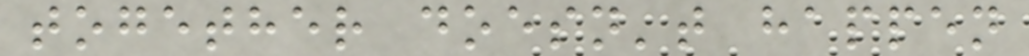together doesn't happen
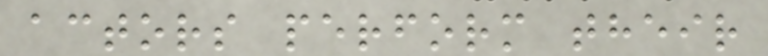actors perform their
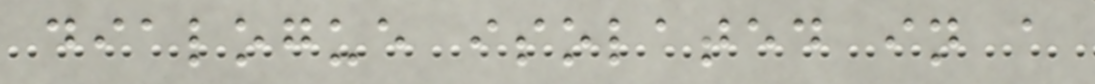dialogue isolated in a
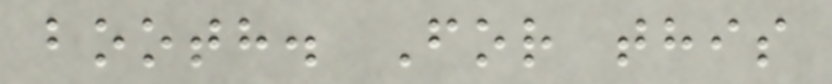booth. For this
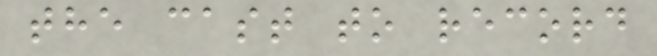the cast to record
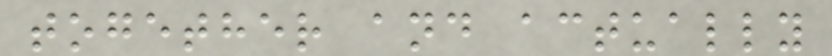together and actually
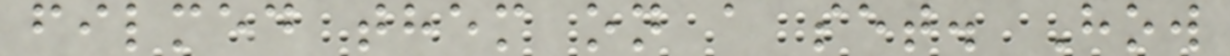filmed them on a set. How
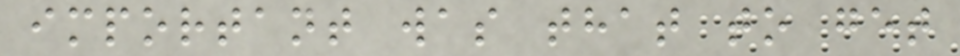important was that to get
